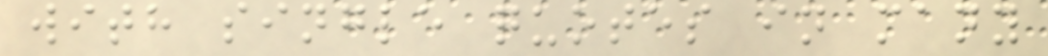with single quotes in many
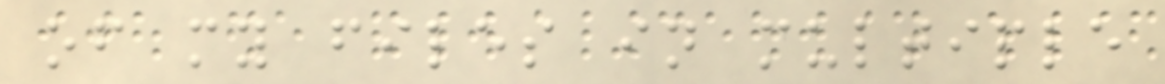of my files in multiple
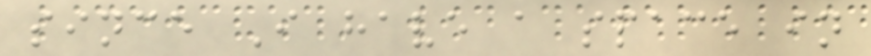since I have a space in
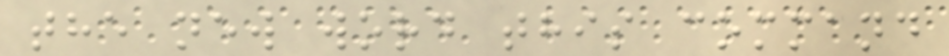the new word this command
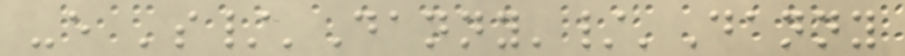-e 's/'Danny'/'Danny
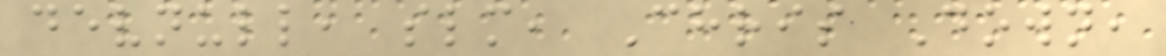devnull, slm, Chris Down,
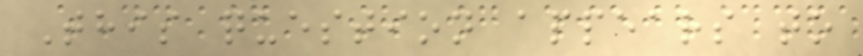This question appears to
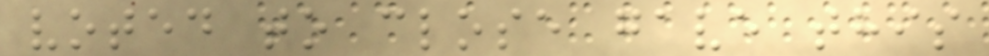voted to close gave this
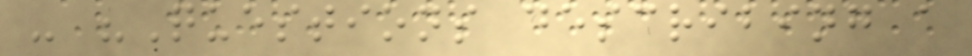- "Questions describing a
